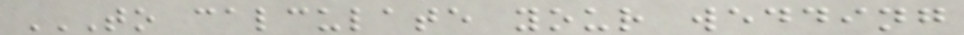TO CALCULATE YOUR WEDDING
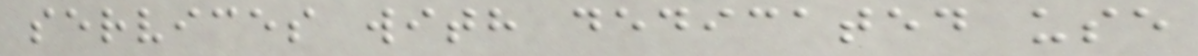services with dedicated use
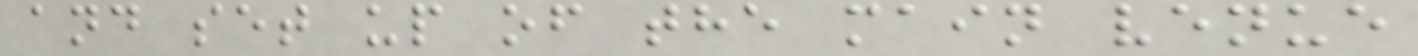and set up of the main venue
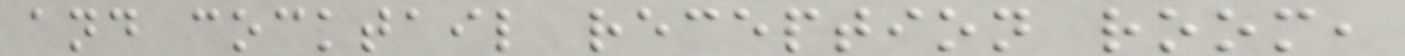and cocktail reception room,
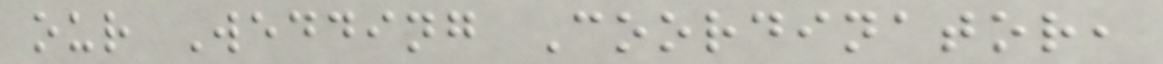our Wedding Coordinator,
